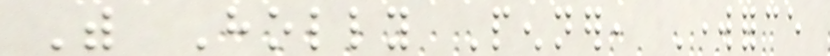With Holly Penner, Workforce
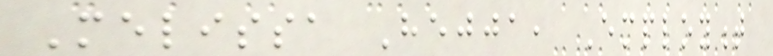Melissa Hejja, Employment
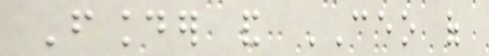Founder and CEO of
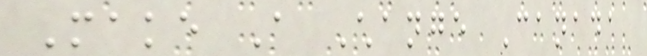Make A Change Canada
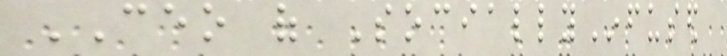CEO of SociallyInfused
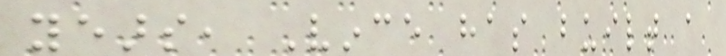years, Vince has built a
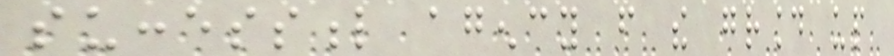successful agency from the ground up
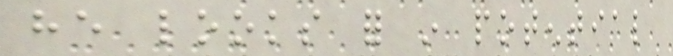he looks for in potential
